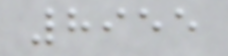8955
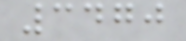3470
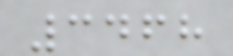3468
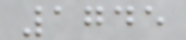1745
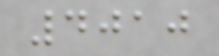4010
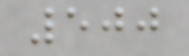500
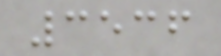3536
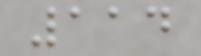114
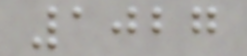1027
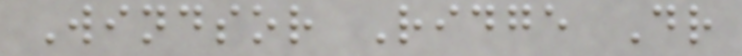Windsor Ridge Dr
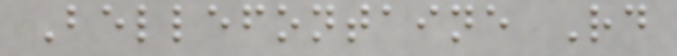Bellefontaine Rd
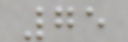75
